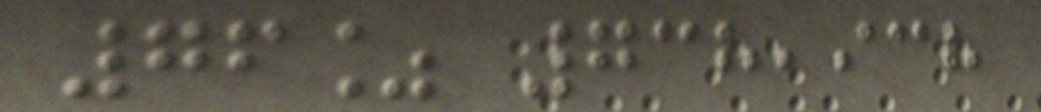76% 738,938
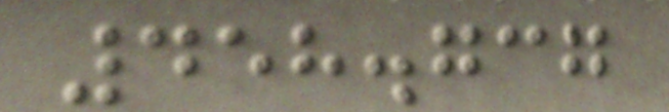458.737
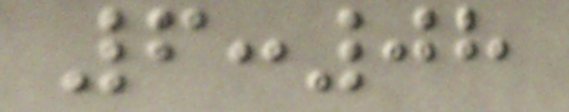6:08
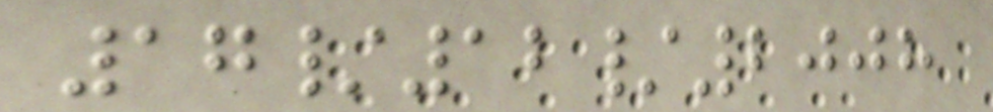17/12/2008
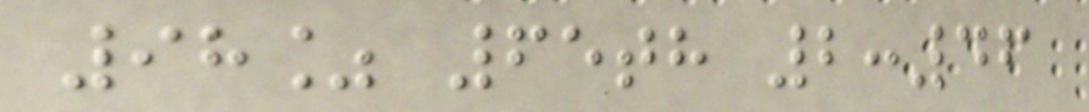98% 65th 2:46
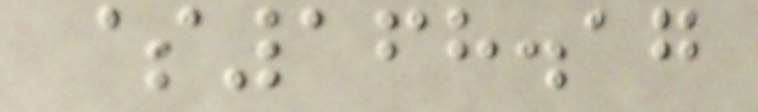$168.17
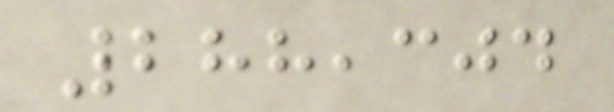288,304
